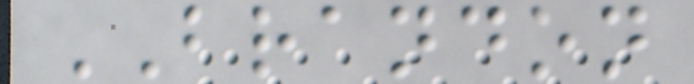BRANDON
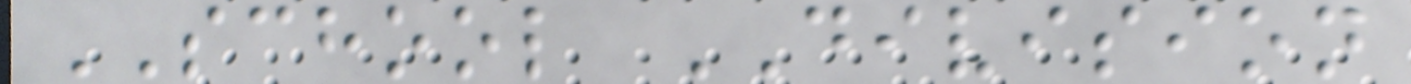SCHOOL DIVISION
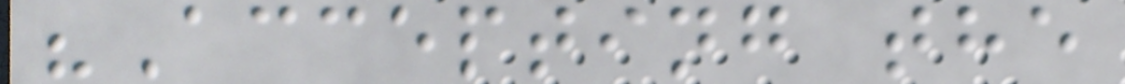"Accepting the
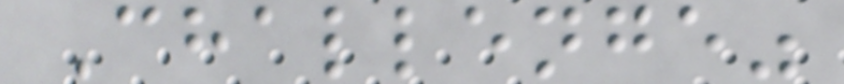Challenge"
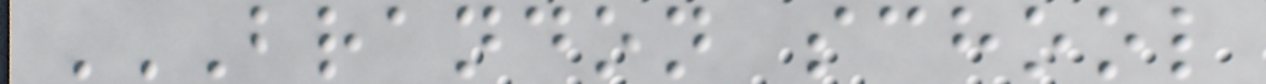BRANDON SCHOOL
